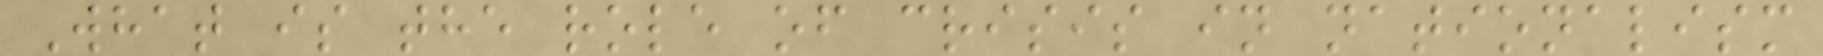What is the role of crisis in nationalism
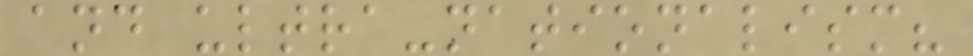and ultra-nationalism?
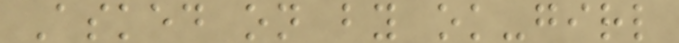Asked on by ok-girl
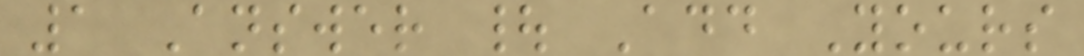1 Answer | Add Yours
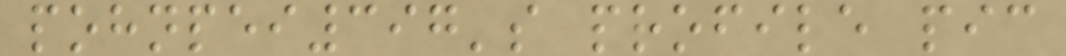pohnpei397's profile pic
